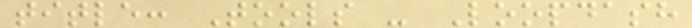title: Tools - Loopdash
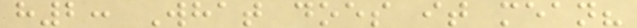h2: What does it mean?
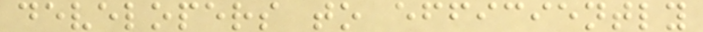developers to efficiently
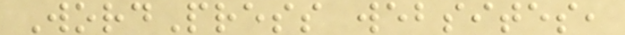WordPress websites,
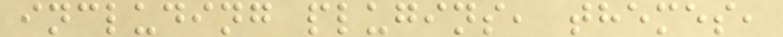including plugins, themes,
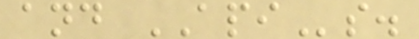and APIs.
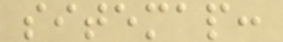sitemap:
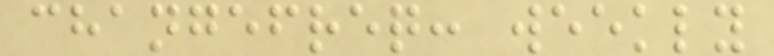changefreq: weekly
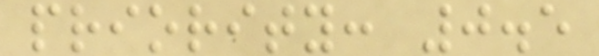priority: 0.5
